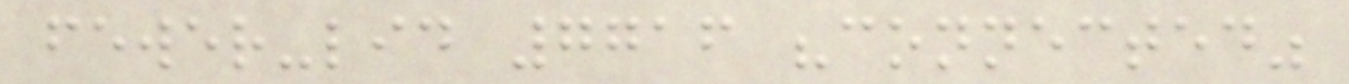fewer-lid 7716 "connected"
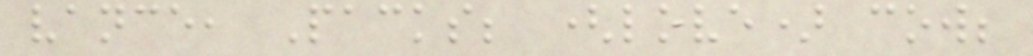vance, Packs; (love) cow;
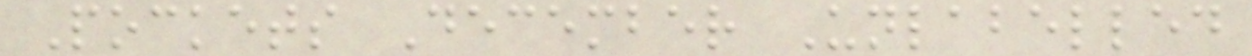Pockets December Unlabelled
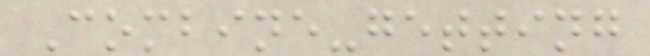Combine-getting
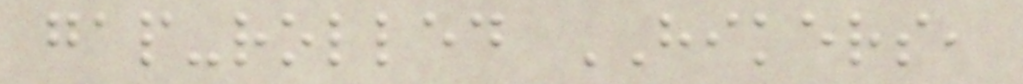gap-rolled HIKERS,
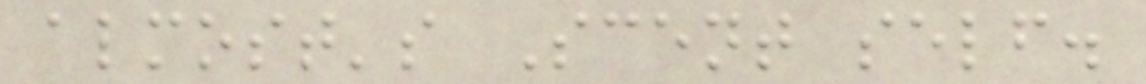almost's Scent self.
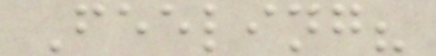Feeling?
